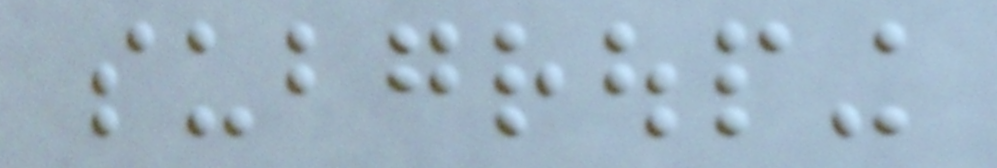subgrouping
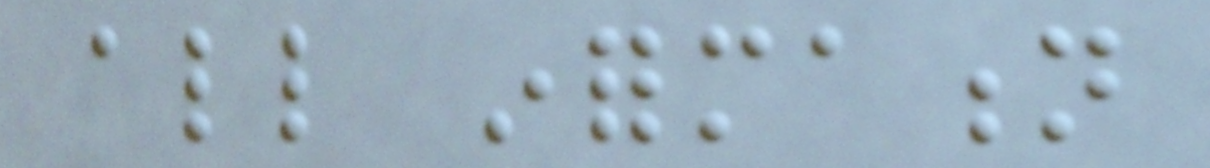all information
